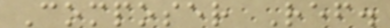Composer Ref.
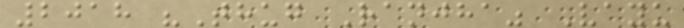2018 "Thug Ranjha" Vayu
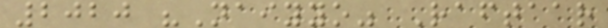2020 "Naiyyo" Raftaar
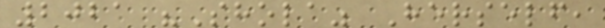2021 "Shola" Herself,
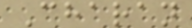Charan
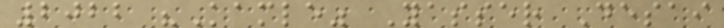2022 "Kamle" Yasser Desai
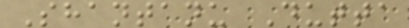Shantanu Dutta
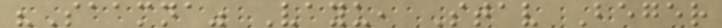"Saamna" Vayu, Stav Beger
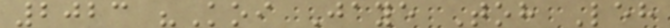2023 "Koi Jaye Toh Leh
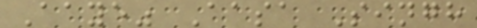Aaye" Aasa Singh
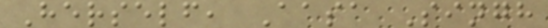Herself, Aasa Singh
